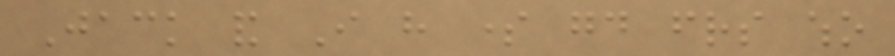Jack and I have some good friends who
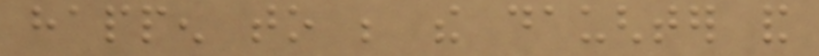happen to be the daughter and
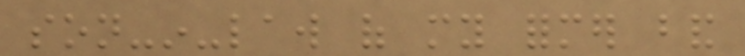son-in-law of my former band
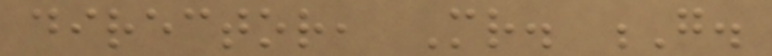director, Mr. G.
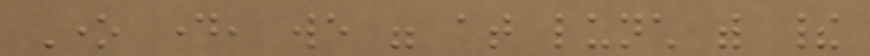One day, we were at lunch with their
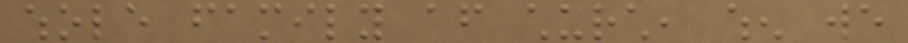whole family after church, when we
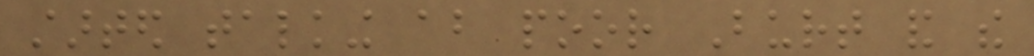started talking about poor Burt and the
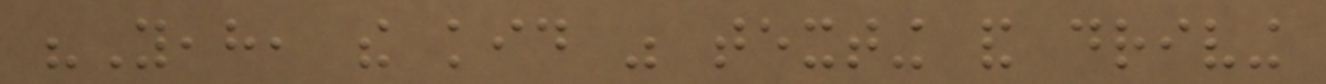"Yeah, the kid was texting and driving
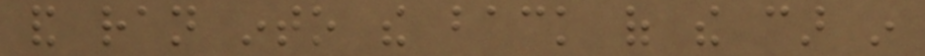and ran into the back of the car in
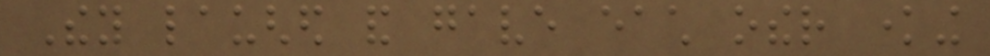They laughed and gave each other knowing
